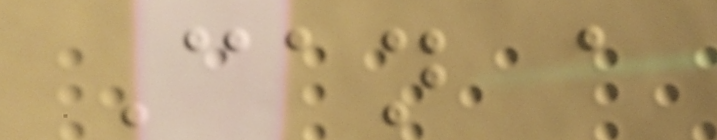Can a
